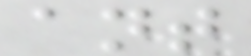ant
